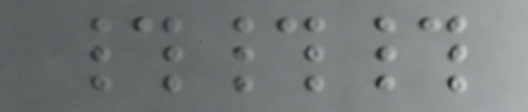###
